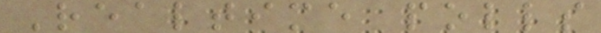Realtime polls
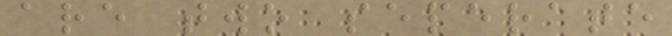are two seperate
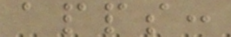apps:
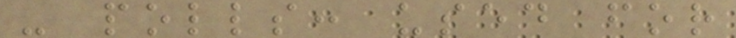- polls: used for
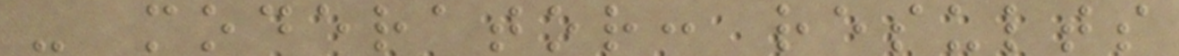- moderator: results
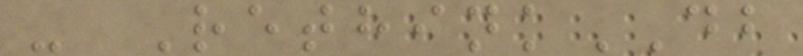- RethinkDB
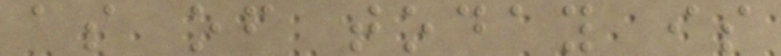as of today is
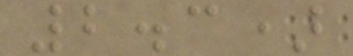2.3)
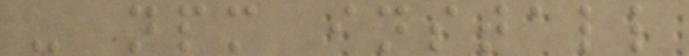- npm install
